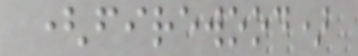(firewood)
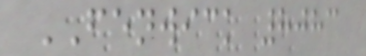FENWICK 8083
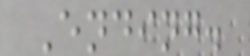Ending.
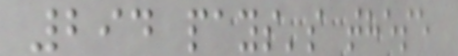294 pays's these
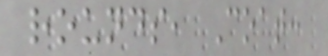rounds, Coat:
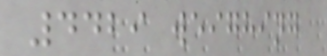4429 weighing
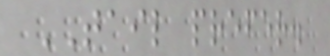TAIL prefer.
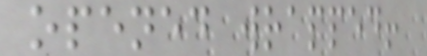opened wrapped!
